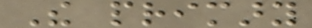The primary
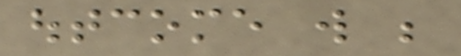outcome will be
